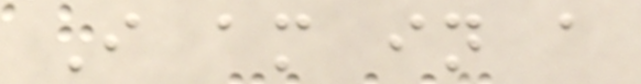I am in a
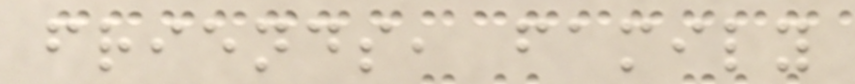friends, family
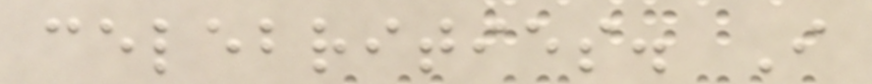celebrities. I
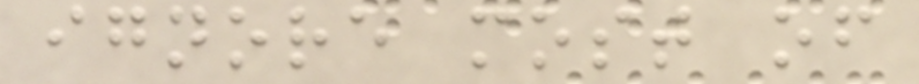ignore most of
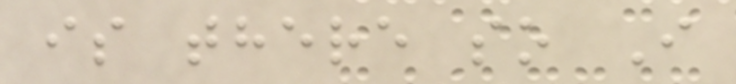is there so I
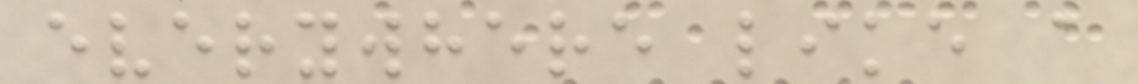everywhere like a
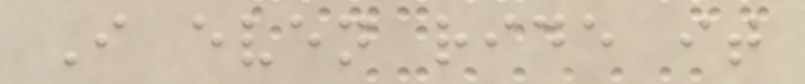I even ride it
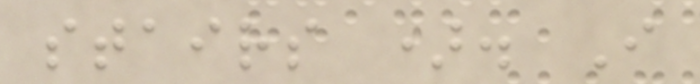stairs ). I
